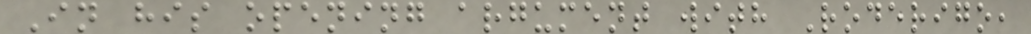In his opening argument with Roderigo,
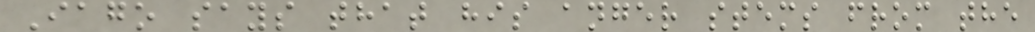Iago says that his anger stems from the
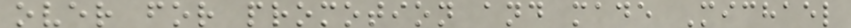over for promotion and made Michael
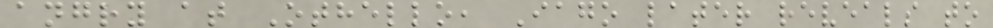angry at Othello, Iago later reveals to
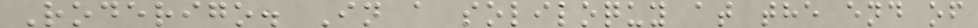Roderigo. In a soliloquy at the end of
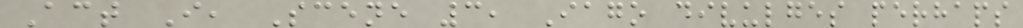Act I, Scene 3, Iago divulges perhaps
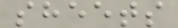sheets
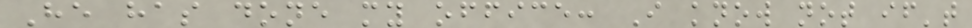He has done my office: I know not if't
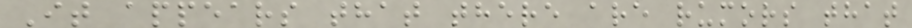It appears that there are rumors that
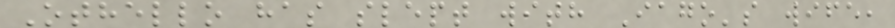Othello has slept with Iago's wife,
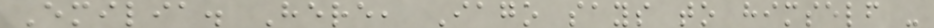Emilia. Here, Iago says to himself -
